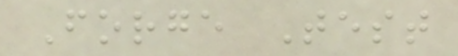Forge Test
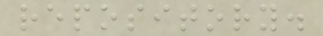repository.
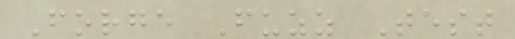Forge Fuzz Test
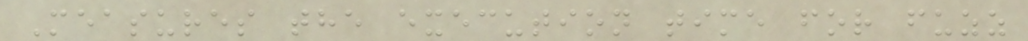Measures the execution time for fuzz
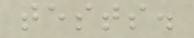tests.
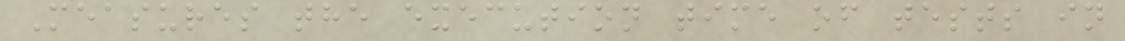Measures the execution time of tests in
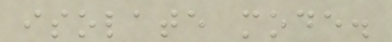isolate mode.
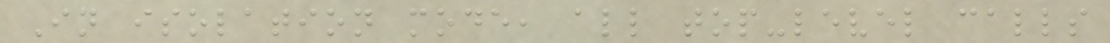In isolation mode, all top-level calls
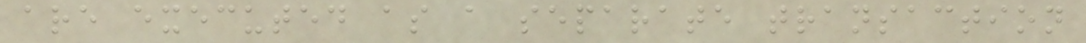are executed as a separate transaction
